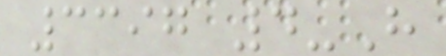3397 4-H
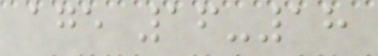age 16-18
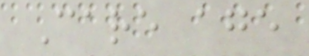Care age
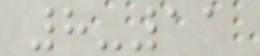8-11
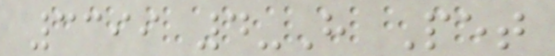3399 4-H Pet
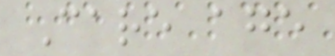Care age
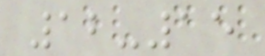12-15
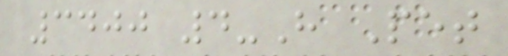3400 4-H Pet
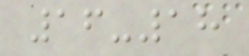16-18
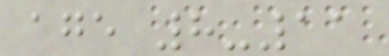age 8-11
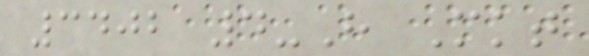3402 4-H Mkt
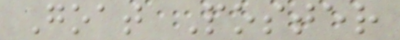Goat Poster
